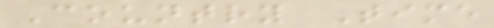Country Time
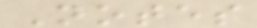Notes
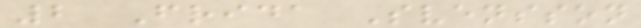2 Frida Svensson
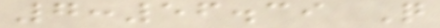7:56.39 Q
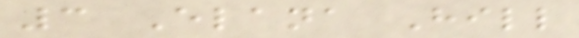3 Elana Hill
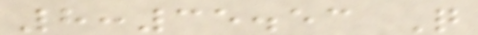8:35.53 Q
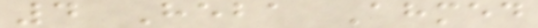4 Heba Ahmed
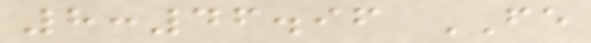8:46.96 FE
